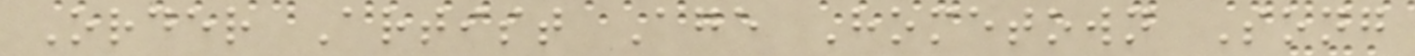Order Artist Age Hometown Song
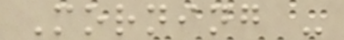Morning -
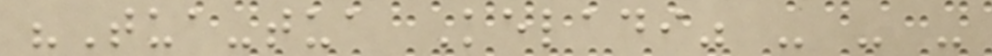"Tua-tua Keladi" - - -
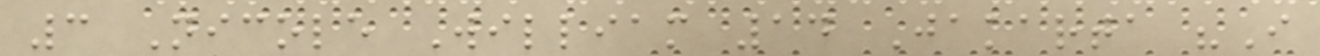3 Nicole William 14 Jakarta "I
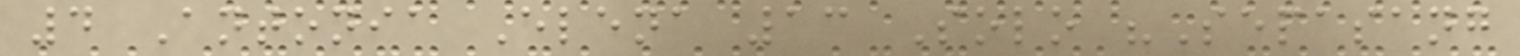4 Antonia Elena 13 Solo "Sepasang
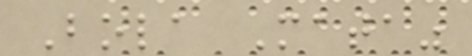Bola Mata"
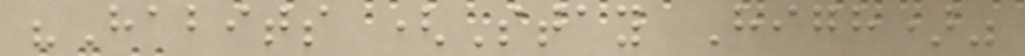"Habits (Stay High)"
